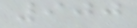900
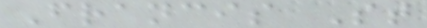Francis St
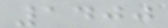1400
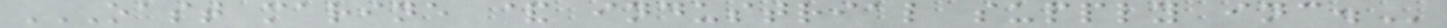OAST MARINE & INDUSTRIAL SUPPLY INC.
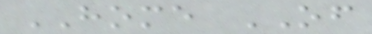HOME OF
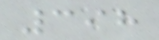398
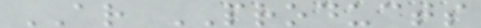AR PRODUCTS
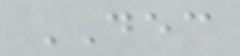DEC
